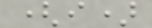(i)
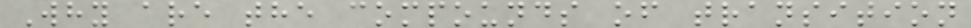Why are the compounds of transition
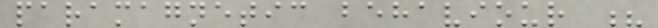paramagnetic behaviour ?
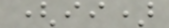(ii)
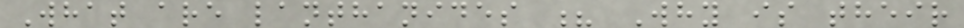What are lanthanides ? Why is their
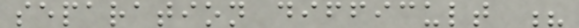separation difficult ?
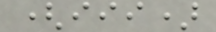(iii)
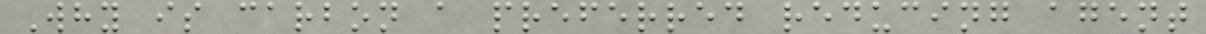Why is carbon a preferred reducing agent
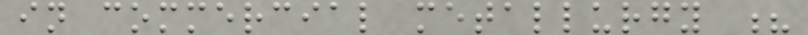in commercial metallurgy ?
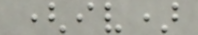(iv)
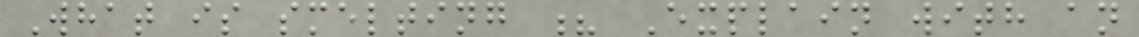What is smelting ? Explain with an
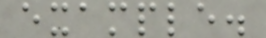example.
